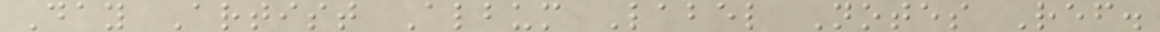Day Artist Album Label Notes Ref.
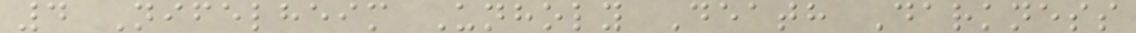4 Nifelheim Unholy Death Darkness
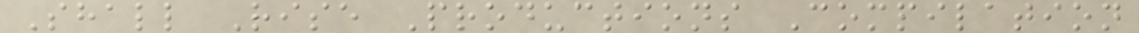Shall Rise Productions Compilation
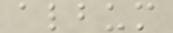album
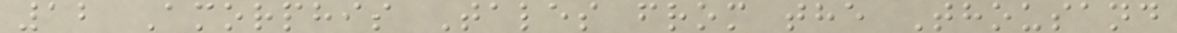12 Amorphis Tales from the Thousand
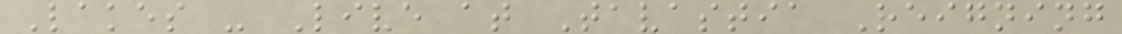Lakes - Live at Tavastia Reigning
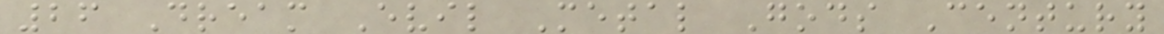26 Dream Evil Metal Gods Century
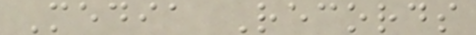Media Records
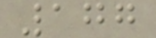177
